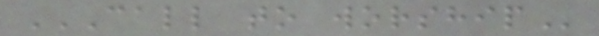CALL TO WORSHIP
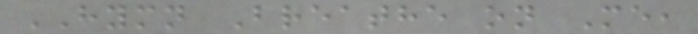HYMN Breathe on Me,
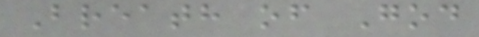Breath of God
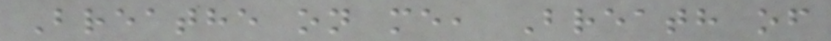Breathe on me, Breath of
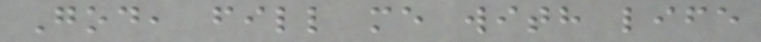God, fill me with life
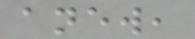anew,
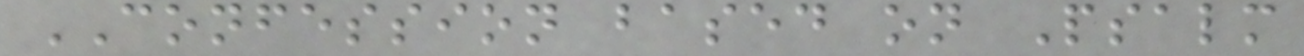CONFESSION based on Psalm
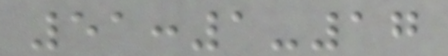51:1-17
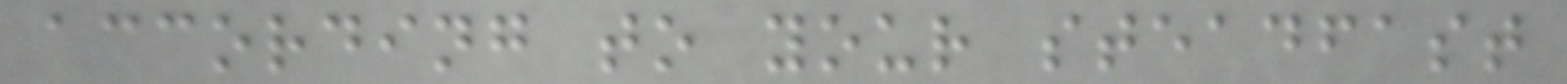according to your steadfast
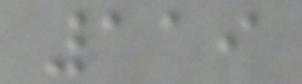119
